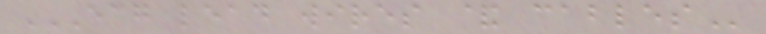ECG LEAD WIRES & CABLES
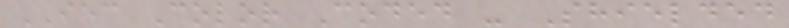IEC Color Coded - Shielded
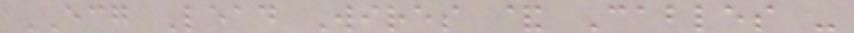ECG Lead Wires & Cables -
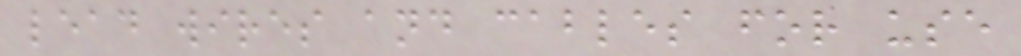lead wires and cables for use
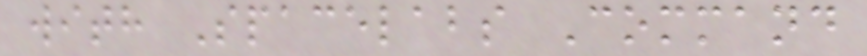with Spacelabs Command
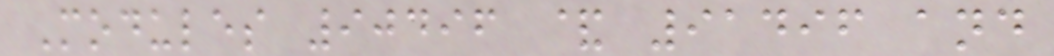Modules 90496 & 91496 and
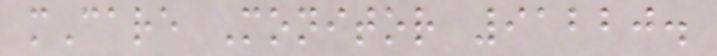mCare Monitor 91220.
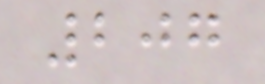207
